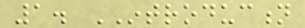1. INTRODUCTION
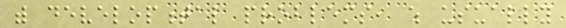with developmental problems, which usually
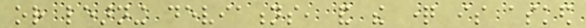or learning deviations, and the question is asked
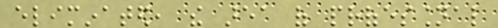eliminated, the area of professional
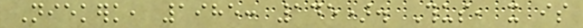Niekerk, 1985: 145). Thus, it is
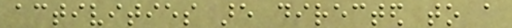activities are directed to a
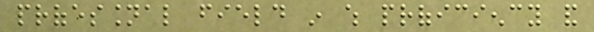professional field in which proficiency and
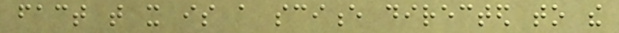fact that it is a science directed to the
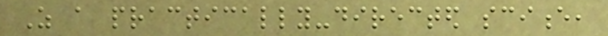As a practically-directed science,
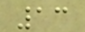13
